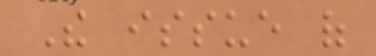The issue of
